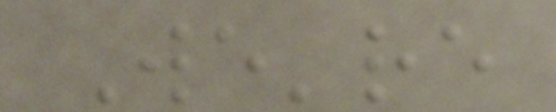We're
